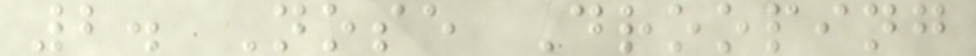2. Nose Drooping
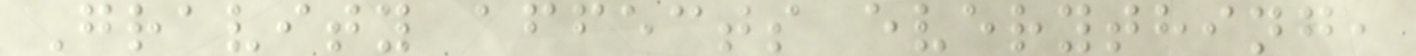Gravity affects everything,
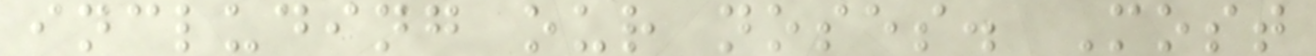including our noses. Most
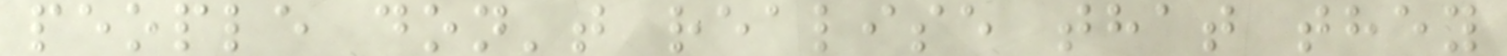people don't realise that they
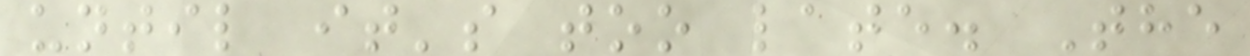until it's too late. The
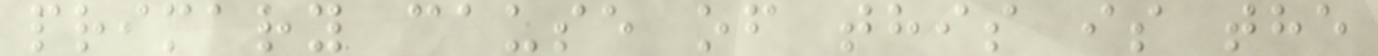primary cause of this is the
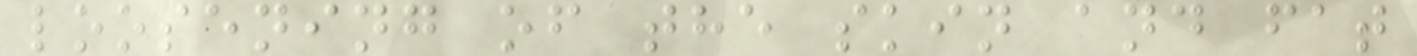loosening of the skin and fat
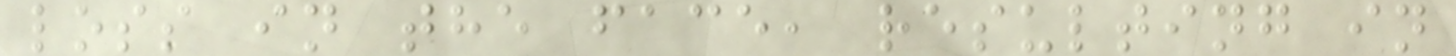loss in the face, resulting in
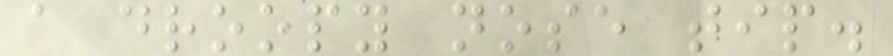a droopy nose tip.
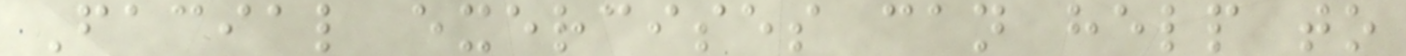Facial exercises can help to
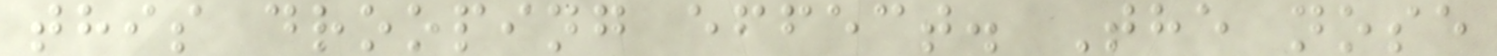this drooping effect. The nose
